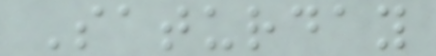Saturday
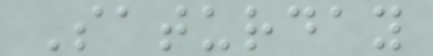Saturday
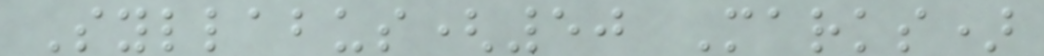Syllabus(50 Marks)
